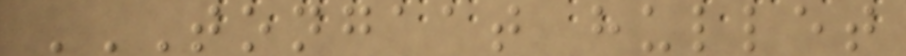TONGAAT HULLET
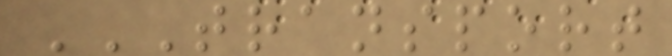TRANSPORT
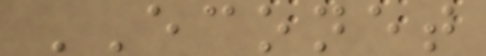ECONET
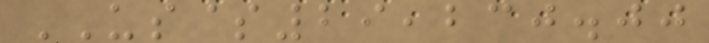US$29,230.00
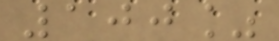100%
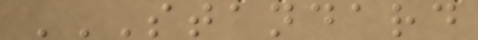STANDARD
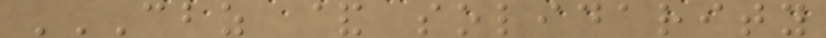CBZ & SOLIDARITY
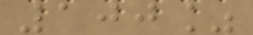100%
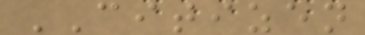CITIZEN
